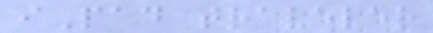iPad traveler
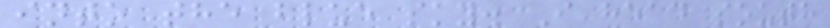into the blue sky. I head south
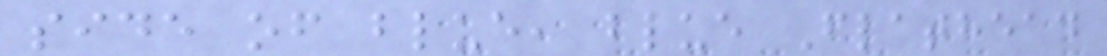side of blue, blue Flathead
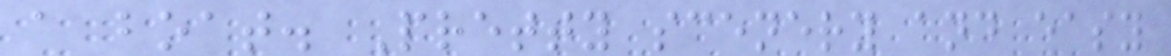a boat. Pretty scenery and easy
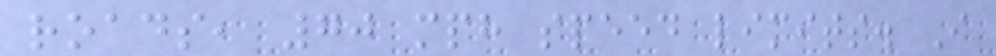roads, 70 mph speed limits. I
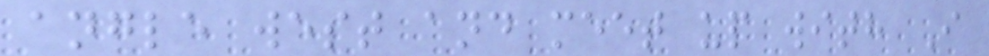angle west and meet up with I
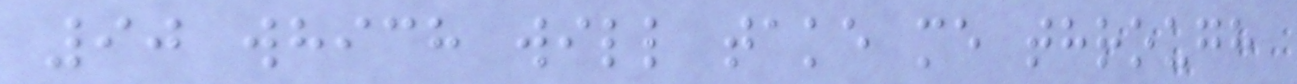90 which will take me through
